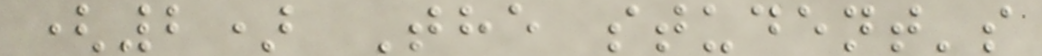(2) The student's
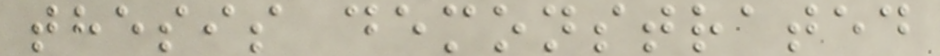thesis demonstrated
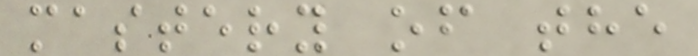mastery of the
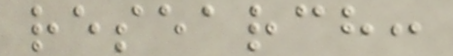research:
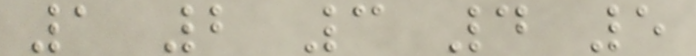1 2 3 4 5
